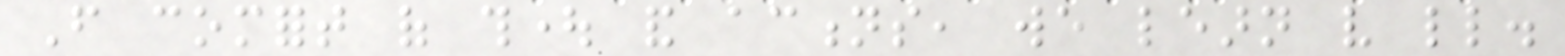From comfort of thought and actions, we learn very little.
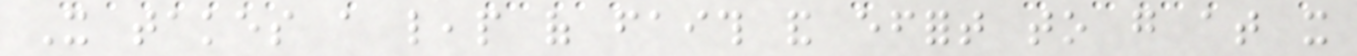It takes a leap of faith and effort to go at it
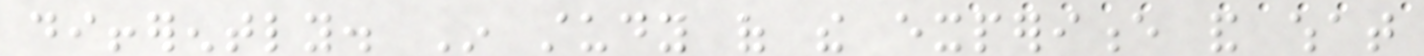differently. In study of the experience and what
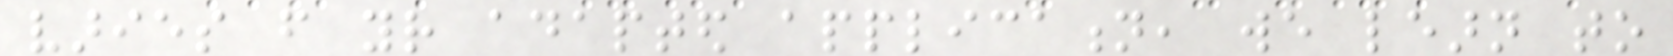varies from your adapted application, we learn to
